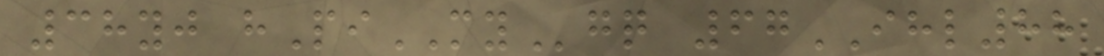38yj hPiMYgq 67IHL88
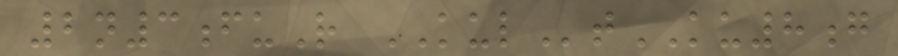2n3fuR KULtKU8g
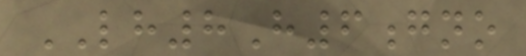LH8H6gno
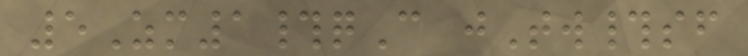5Zm1#qC jTw#sf
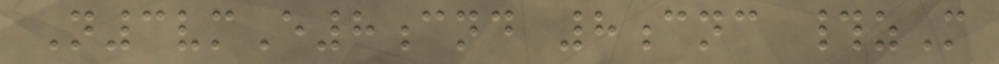N3vmE8cnd 8cnc #zM
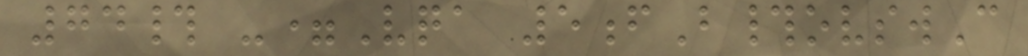74# -=Vqa 5fB#ovswC
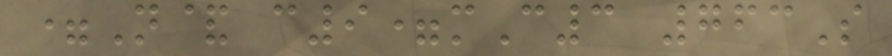=N& c9=mC3 763S
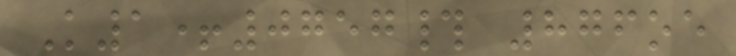K1+0757# 876oe
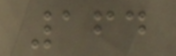164
